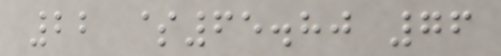22 $65.80 76
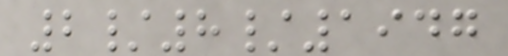2/8/1947
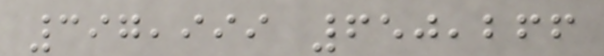397,999 650,266
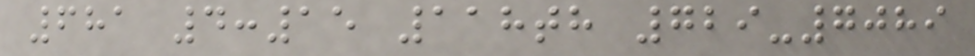681 4:15 118th 729-7089
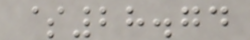$28.74
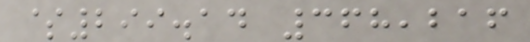$299.14 368,216
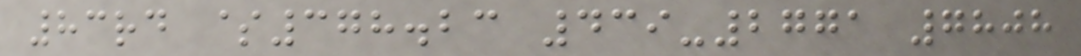83rd $378.23 439-2771 7808
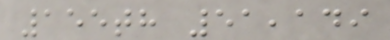155th 51,149
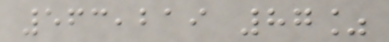563,219 87%
